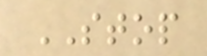STOP
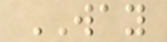WAY
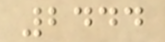2444
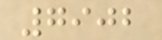7902
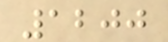1200
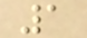1
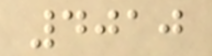4010
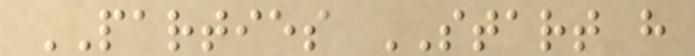PARTIES START h
